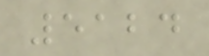5124
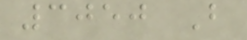3050 B
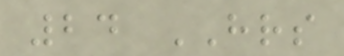24 HRS
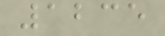1235
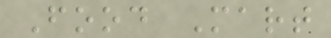Food Mart
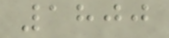1800
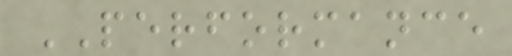PERFORMANCE
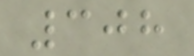308
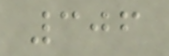306
